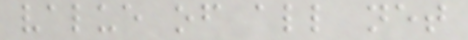value of all net
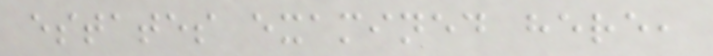estates examined here,
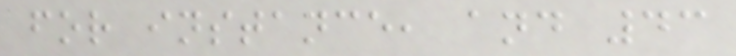for instance, and 43
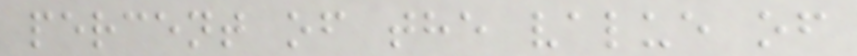percent of the value of
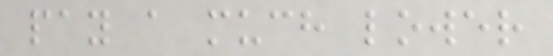pay a much lower
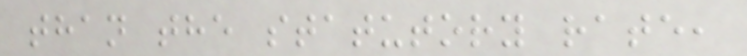than the statutory rate,
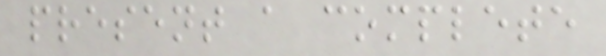present a complete
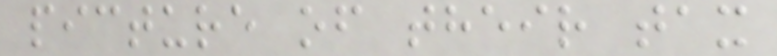picture of their tax
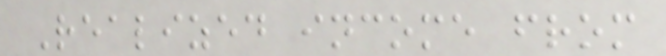Realized income from
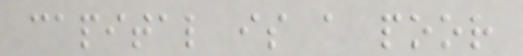capital is a poor
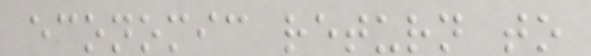economic return to
